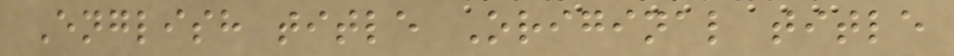English title Original title
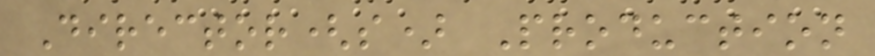Director(s) Production
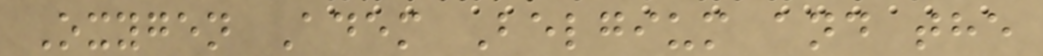Oxygen Adem Belgium and the
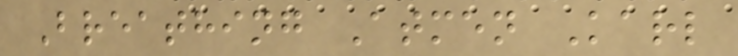Breathing Atmen Karl
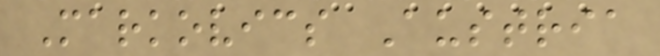Markovics Austria
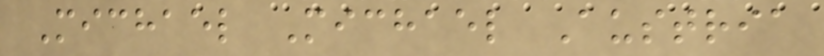Michael Michael Austria
